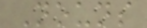Nouns
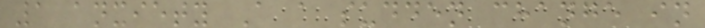1 anxiety A a sudden change in
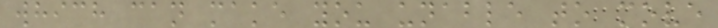which can make you unable to move
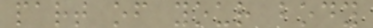part of your body
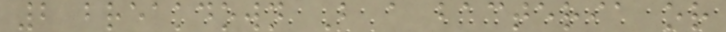2 breakdown B a bacteria or
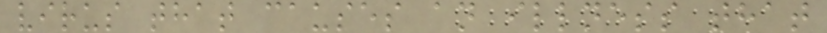virus that causes an illness that
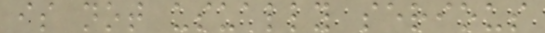is not usually serious
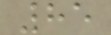85
